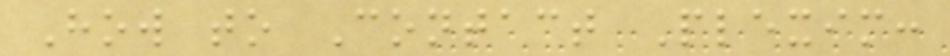How to Contact Plexim:
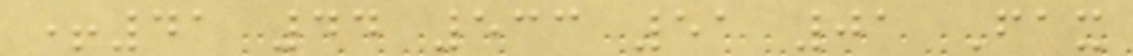+41 44 533 51 01 Fax
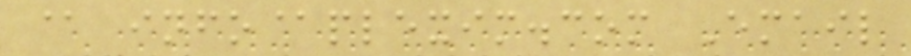@ info@plexim.com Email
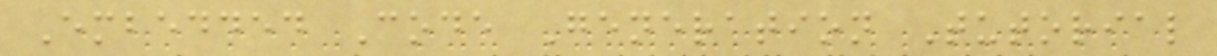Embedded Code Generation Tutorial
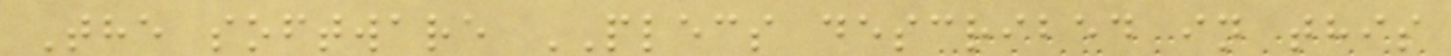The software PLECS described in this
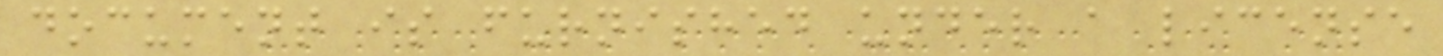document is furnished under a license
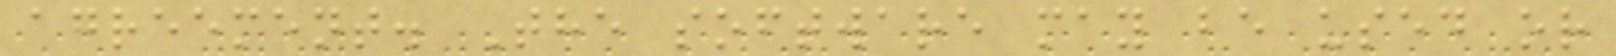agreement. The software may be used or
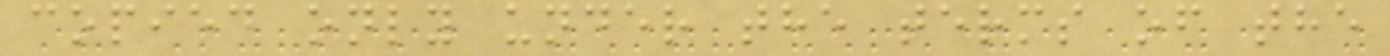copied only under the terms of the
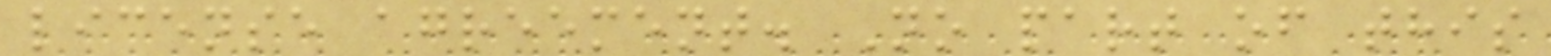license agreement. No part of this
